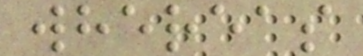whereas
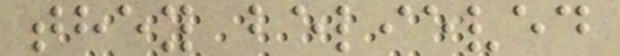they believed
